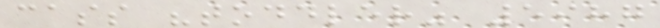cass "toddler" 5987
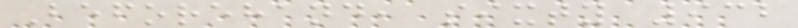Beforehand, sixty 932
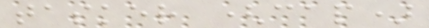tasker (cap)
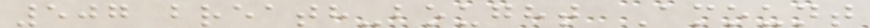507 breath-bought Amount
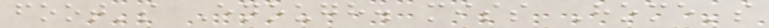foot's Enough. miss Home's
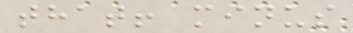that! minus
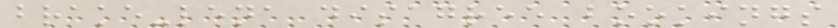brake-lena disagree bookings
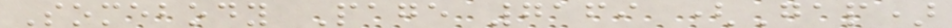Somebody Page 7169 (Gap)
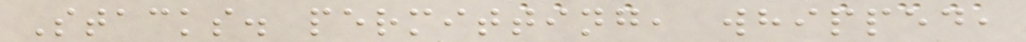Stacks. permitting, whipped,
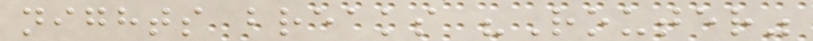nights breaks "Router"
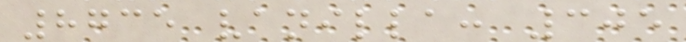8735 vanilla: 305
